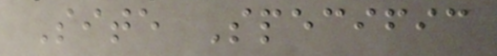Site Specific
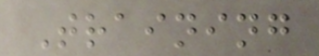Training
